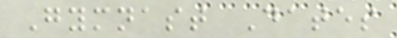Gymnast Dates
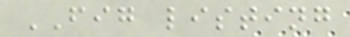FIG listing
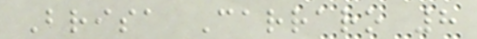Brisa Carraro 8
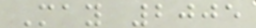May 2005
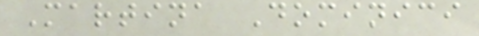Martina Dominici
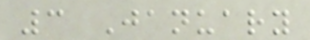3 January
